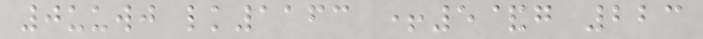0uuwj lk1163 +5&g 223
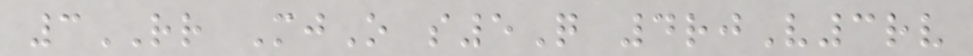3RR MjO s5Q 4rjV3rv
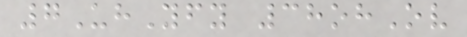7UhYfy 38ohOv
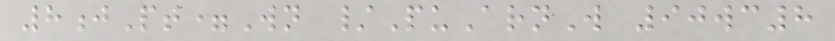8jPt=Wn /PuArnW 90wc8
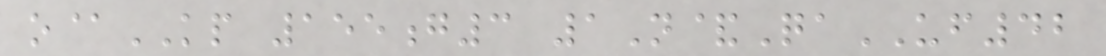o@KP 155g3 1N&QaUF42
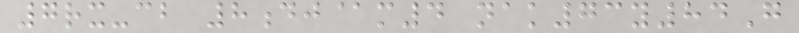7rx-cb 8dj@m4 nak73y84G
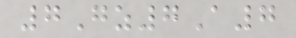7Gz7A7
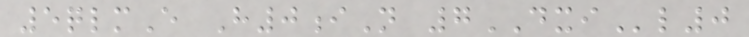5qlmE H0iN 7DXIl0
